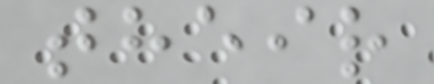their
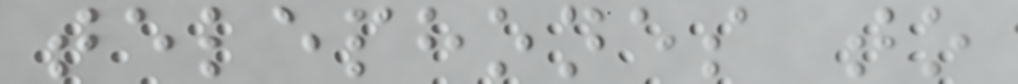telephones to
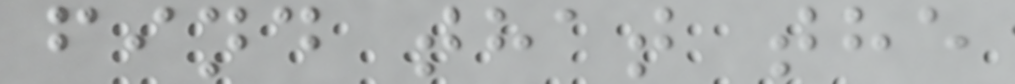find that the
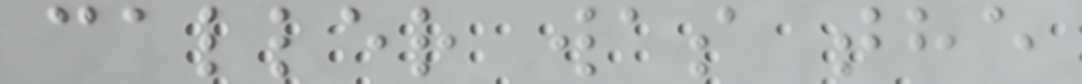caller was the
